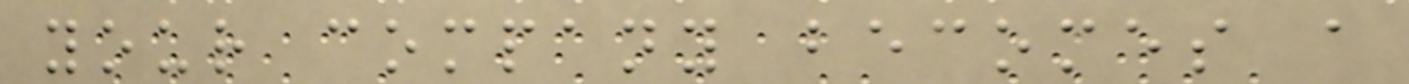your company becomes a
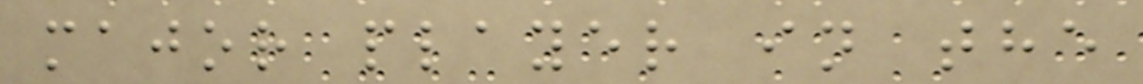major player in the
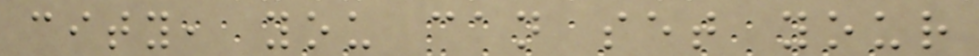city, you can set your
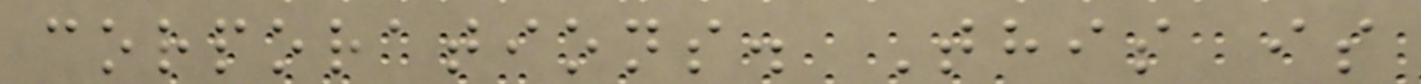corporations. This is
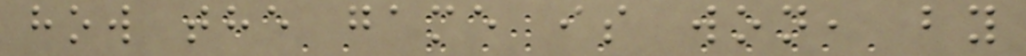how the game is won, by
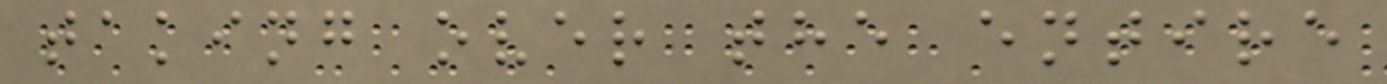taking over the entire
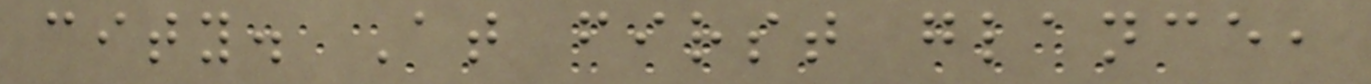city. At first glance,
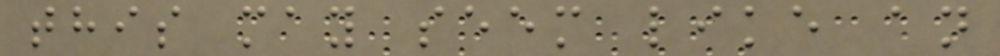this may seem like an
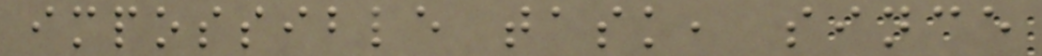impossible task, since
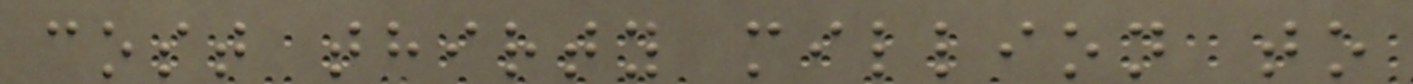cost thirty million to
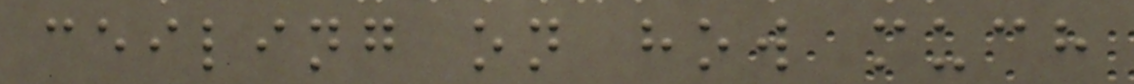ceiling on how much
